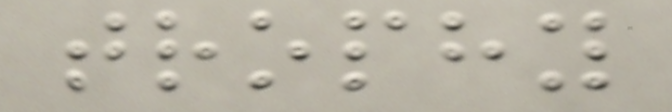trophy
